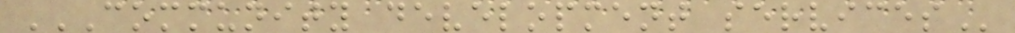COMMUNITY DEVELOPMENT SERVICES
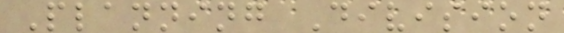Planning Division
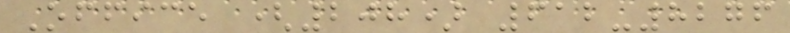Office (208) 612-8276
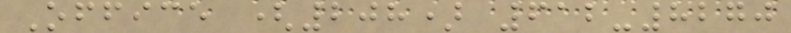Office (208) 612-8270
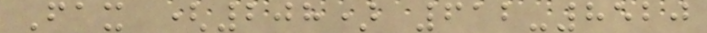Fax (208) 612-8520
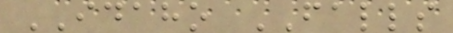IDAHO FALLS
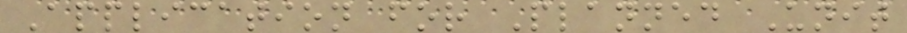Application for Planned Unit
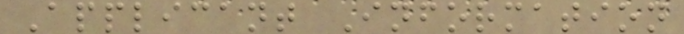Applicant Information
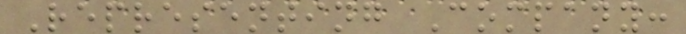Representing Company:
